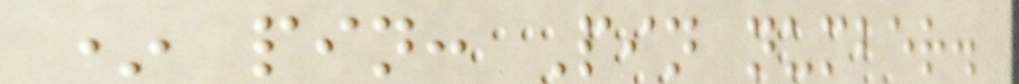* pin: Pin number.
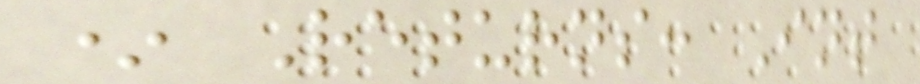* Returns: Int
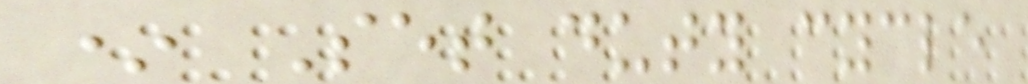* Set duty cycle
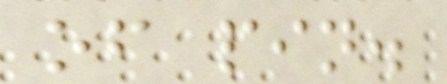of pin.
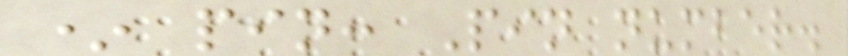* pin: Pin number.
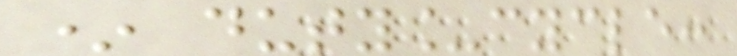* duty_cycle:
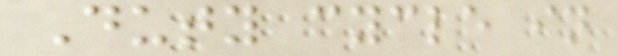Duty cycle in
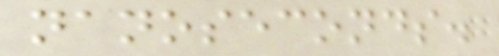nanoseconds.
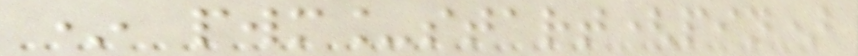* pwm_start(pin)
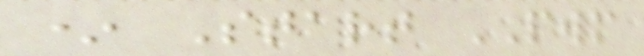* Start PWM
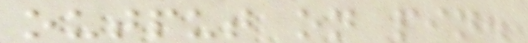output on pin.
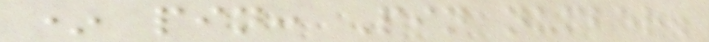* pin: Pin number.
